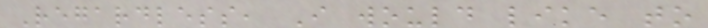Regardless, I would like to
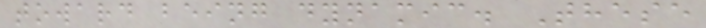toward being dynamic. These
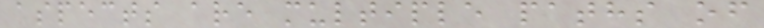aspects are multiple paths of
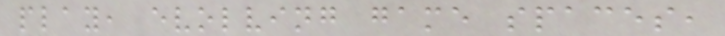play, evolving game spaces,
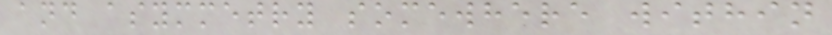and asymmetry somewhere within
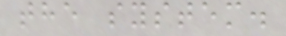the system.
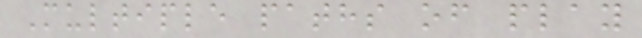Multiple paths of play
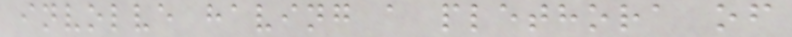involve having a plethora of
